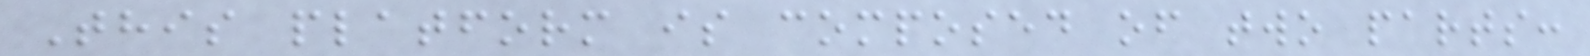This platform is composed of two parts:
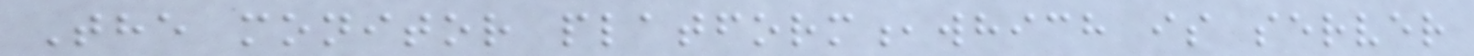The monitor platform,which is server
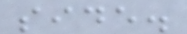side.
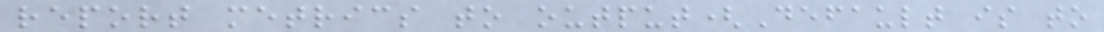report metrics to output(Default is to
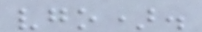vgo).
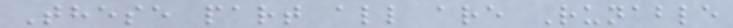These part all are Runable
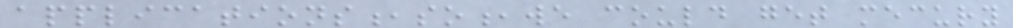applications,so,we could get mecury
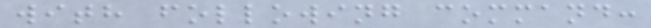with following command:
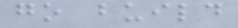go build
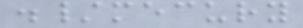./mecury
